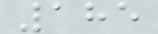185
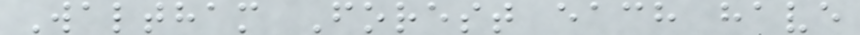Waltham Forest each have
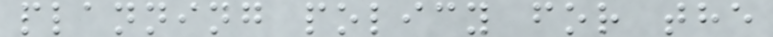planning policy for the
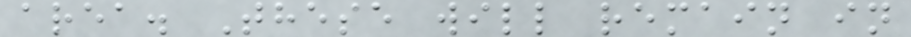area. These will remain in
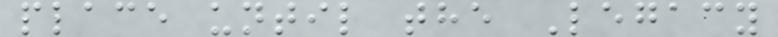place until the Legacy
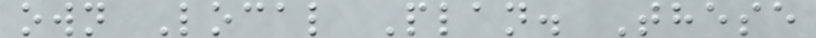own Local Plan. These
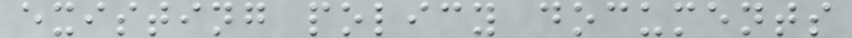existing policy documents
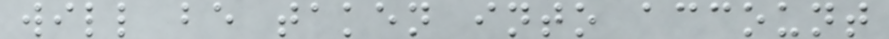will be taken into account
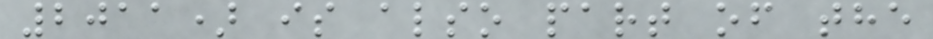2011) is also part of the
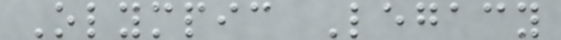Olympic Legacy
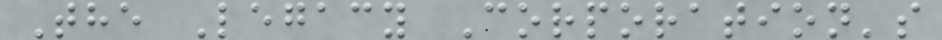The Legacy Corporation's
